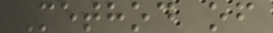Method of
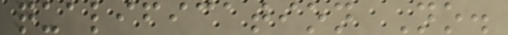qualification No.
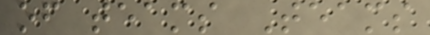of teams Teams
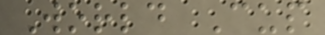World Cup
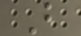B
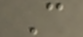C
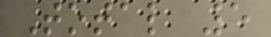Total 5
